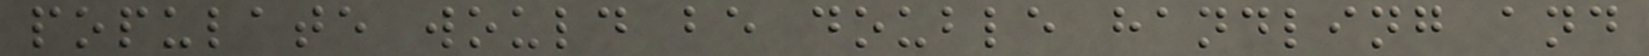populate would be double handling and
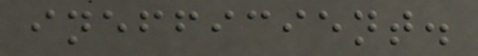inefficient.
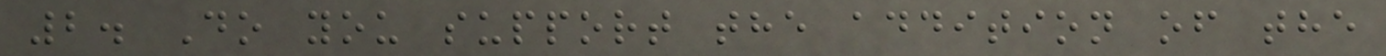2. Do you support the addition of the
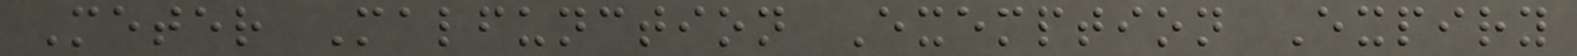Meter Malfunction Exemption Expiry
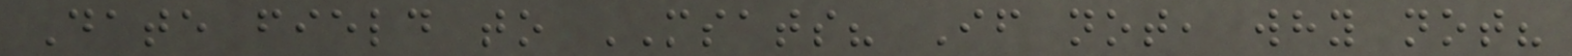Date field to MSATS? If not, why not?
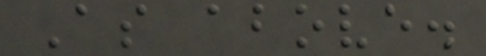As above.
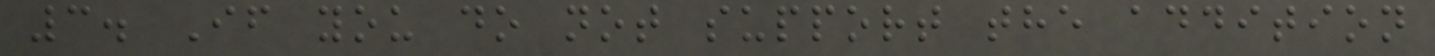3. If you do not support the addition
